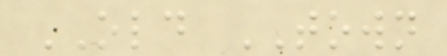OLD TOWN
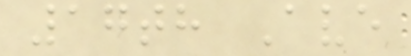17th Ave
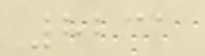8231
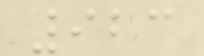923
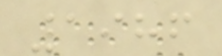1986
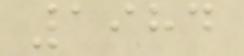1984
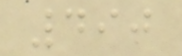490
